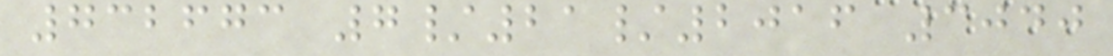732673 7/21/2016 3040
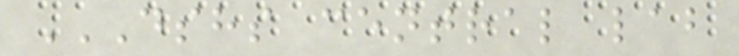DSHS CENTRAL LAB
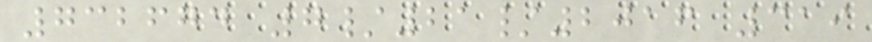732674 7/21/2016 319
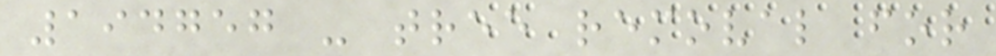194757 - tree removal for
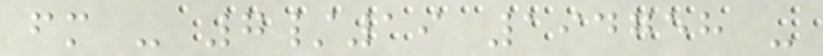fm - 7/19 194758 -
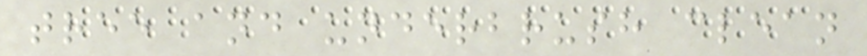tree and underbrush clean
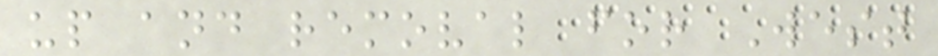up and removal for West
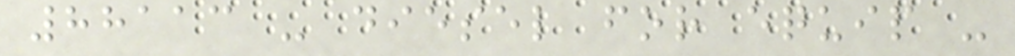88113 - diesel for equip -
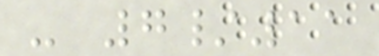- 7/11
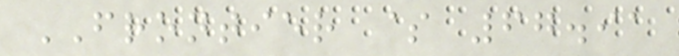FRONTIER $ 67.91
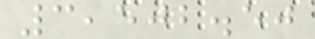3,502.50
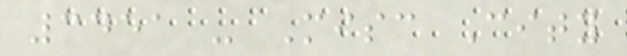3451 - Misc City
